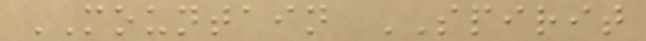MOUNTAIN SPIRIT
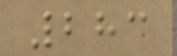283
